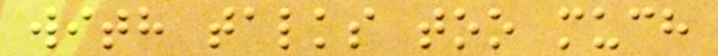with talks too much
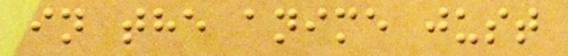in the anime just
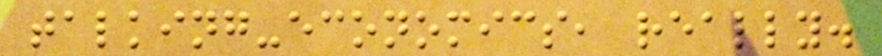talking-economics, really.
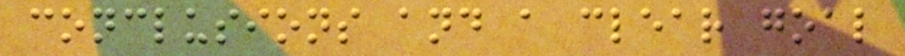conclusions and a clear goal
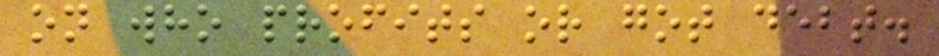on who profits or got debt.
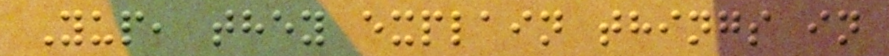Yup, they explain things in
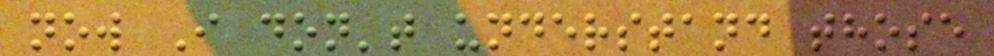now I don't understand those
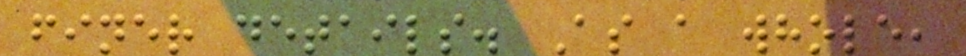finer details. As a whole,
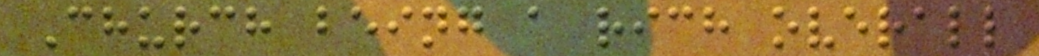Church being a rich overall
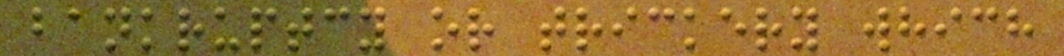bankruptcy or trickery which
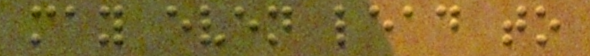may even lead to
